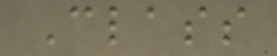Class
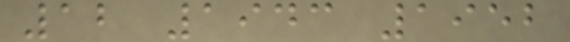12 1943 1952
